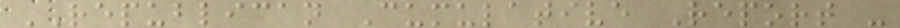REPUBLICAN Cumulative Report -
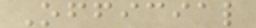Official
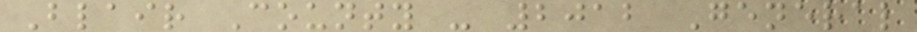Blair County - 2012 General
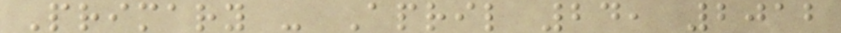Primary - April 24, 2012
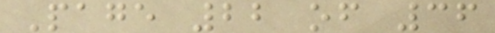Page 22 of 36
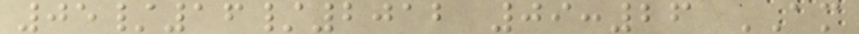05/16/2012 09:26 AM
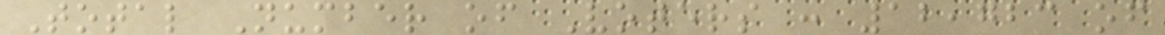Total Number of Voters : 12,723 of
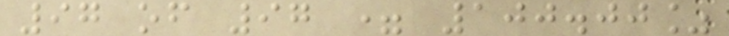97 of 97 = 100.00%
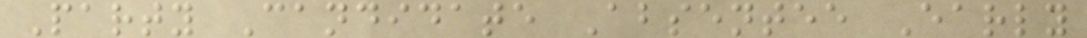Party Candidate Absentee Early
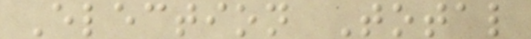Election Total
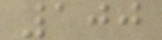100
